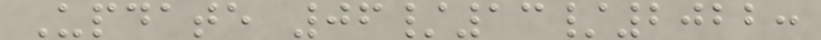Update 06/13/2022:
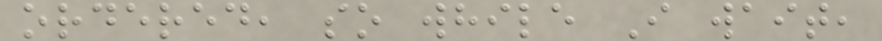ordered, so while I wait,
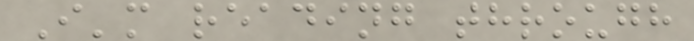I'm reading through
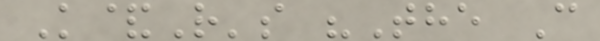K&R's "The C
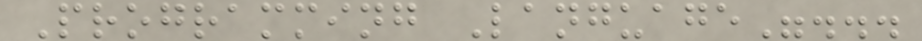Programming Language"...
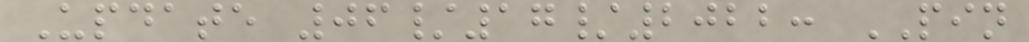Update 06/17/2022: PIN
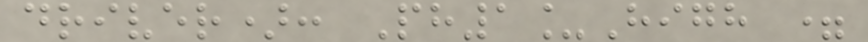driver): Ph1_High =
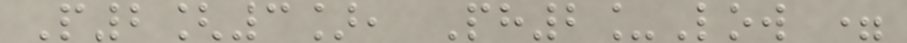P2[3], Ph2_Low =
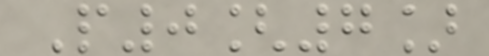P0[7]
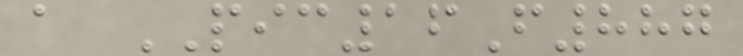a PIC16F887
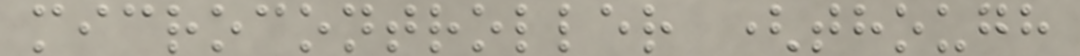microcontroller (though
